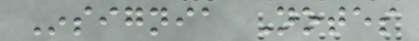Insignia Notes
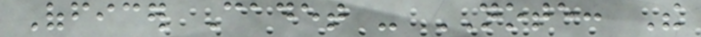Officer Cadet - NOTE: The
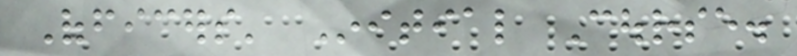Officers' Initial Course.
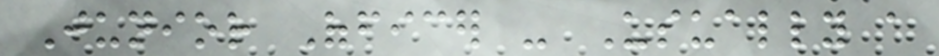Junior Officer - Usually a
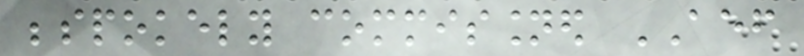bespokely commissioned AEF
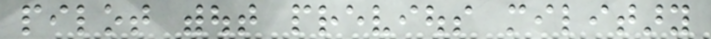pilot without previous military
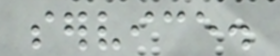service.
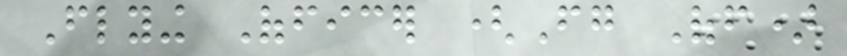Flying Officer (Fg Off)
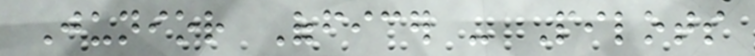Junior Officer - Pilots
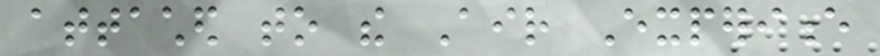attached to the Air Experience
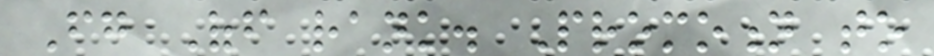Fg Off rank. Promotion to
